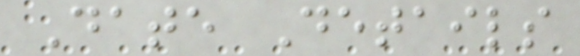Date Details
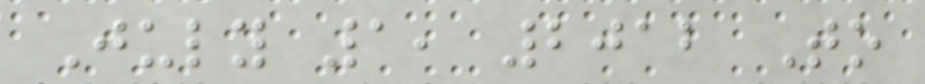July 1, 2012 To
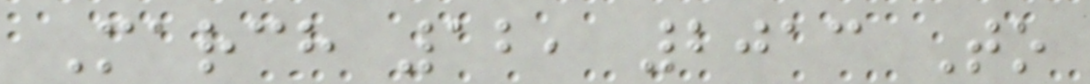March 12, 2013 To
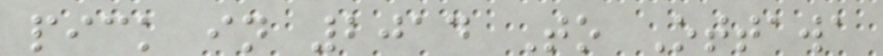pick in 2014 To Ottawa
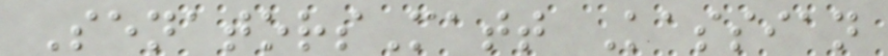SenatorsMatt Kassian
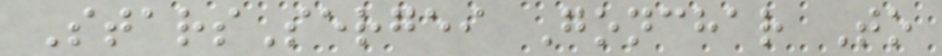StarsSergei Gonchar To
